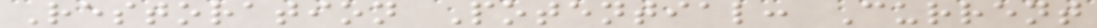Restoration Potential: Current
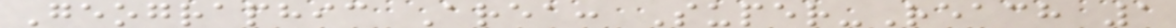Geographic Area: Super-Reach 1
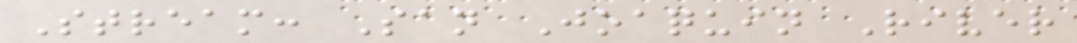Stream: San Joaquin River
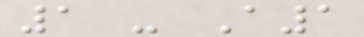1 - A1
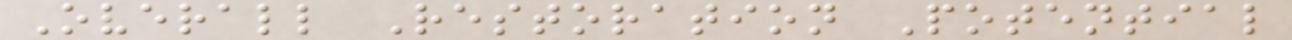Overall Restoration Potential
